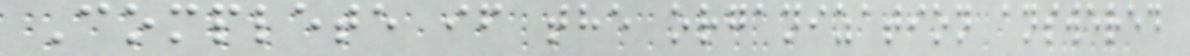Complete if the organization answered
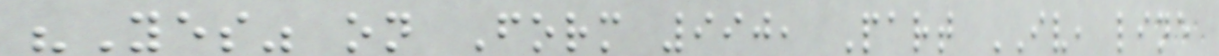"Yes" on Form 990, Part IV, line
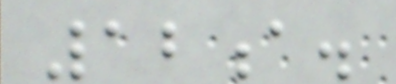12a.
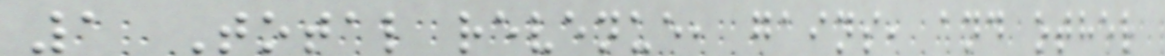1 Total revenue, gains, and other
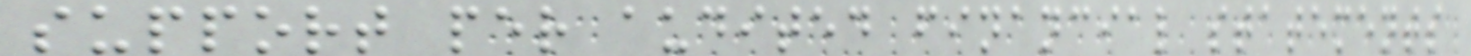support per audited financial statements
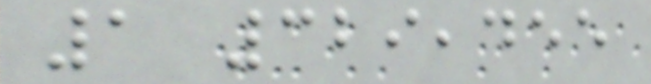1 329,455
